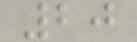20
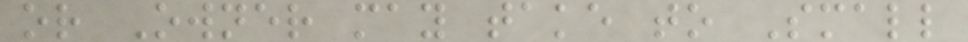or Owner may take to Small
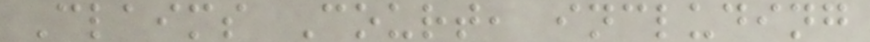Claims Court, including
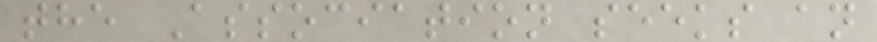the Association seeks an
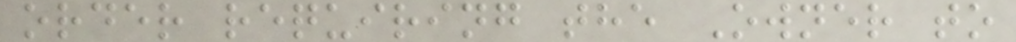order requiring the Owner to
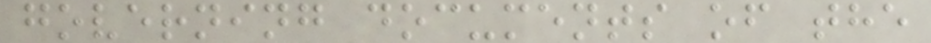governing documents of the
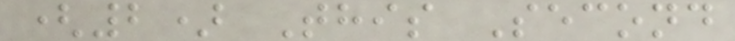(2) This Second
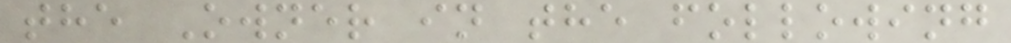the Owner in the following
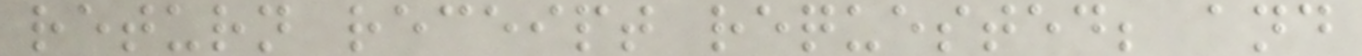return receipt requested; and
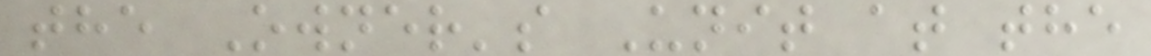the Owner's Unit at the
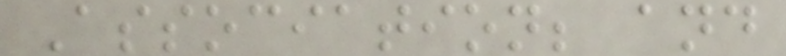Association; and
